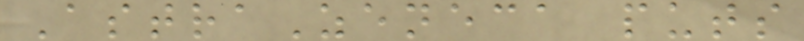AstraZeneca puts
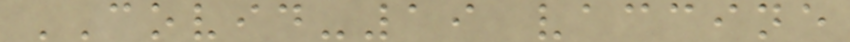COVID-19 vaccine
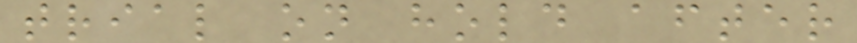trial on hold after
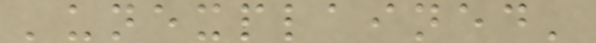'unexplained'
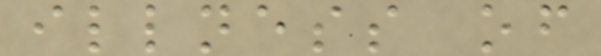illness of
